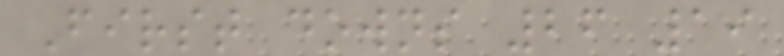First downs 26 19
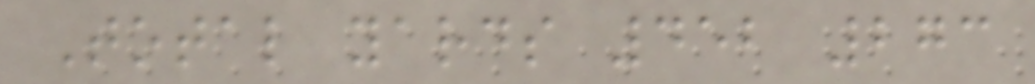Total yards 452 273
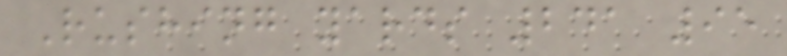Rushing yards 241 95
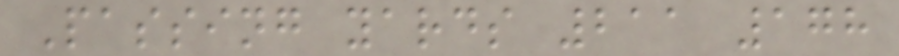Passing yards 211 178
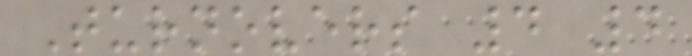Turnovers 4 4
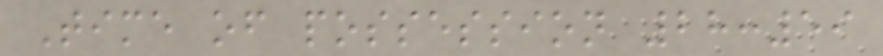Time of possession 28:59
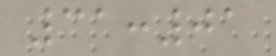31:01
